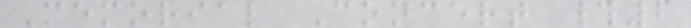Memorial Concert #2
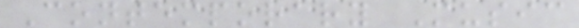Contemporary Music
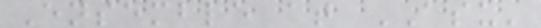Ensemble at ASU'
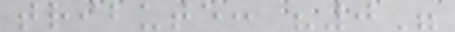tribute: "0"
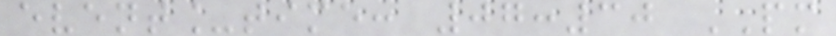event_time: 07:30 PM
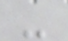-
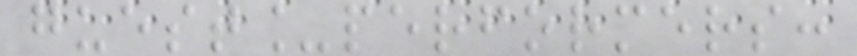guest_performers:
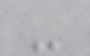-
